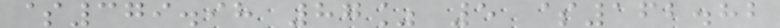$379.98 87% 5 $162.82
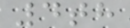4th
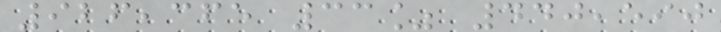926,365 33% 440,590
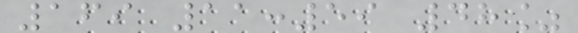169 11:59 48%
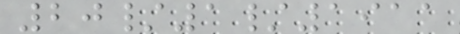20/1/1911
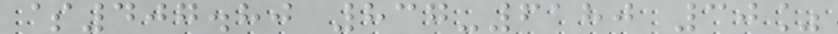$407.80 837-6180 30%
